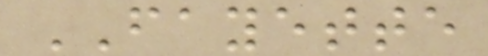FAYETTE
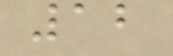12
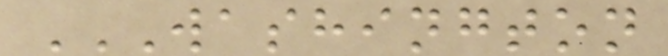WASHINGTON
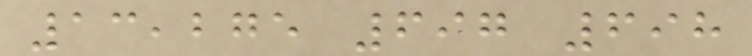13,275 697 698
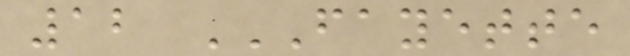12 FAYETTE
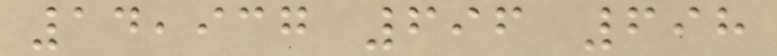14,937 696 698
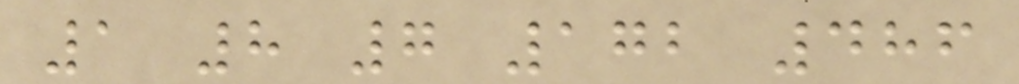1 8 7 172 486
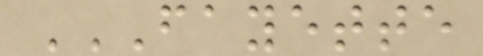FAYETTE
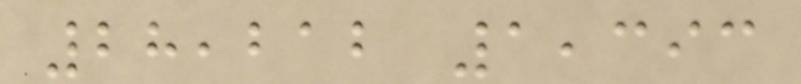28,212 1,393
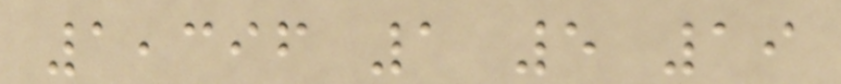1,396 1 5 19
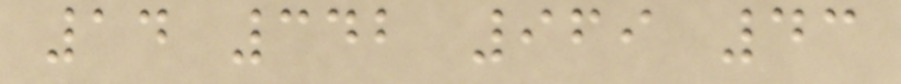14 342 969 43
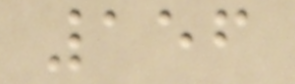156
